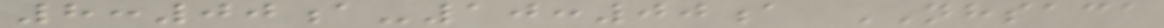8:00a-10:00a NHSACA
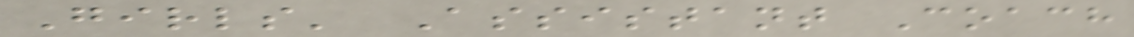Girls' Assistant Coach
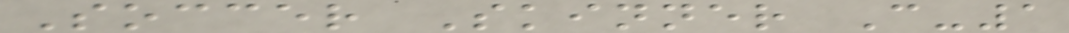Soccer Skinner C-1
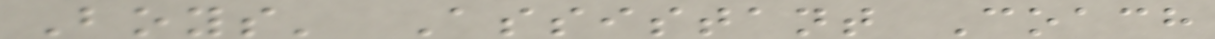Boys' Assistant Coach
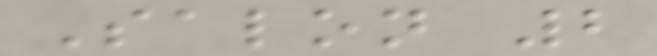Salon 2
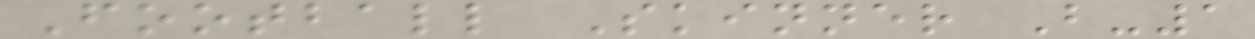Football Skinner B-1
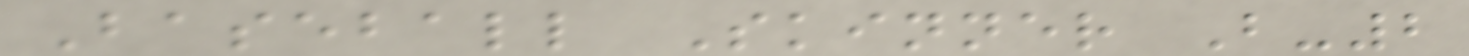Baseball Skinner B-2
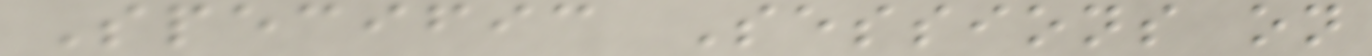Specific Sessions on
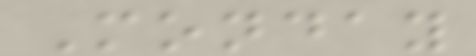Monday
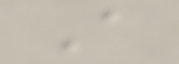A
